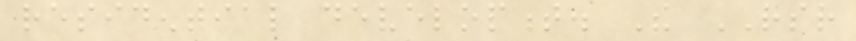residential development. The RSR
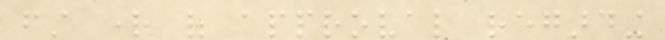first right of approval regarding
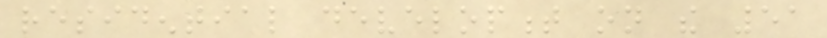residential development on the 51
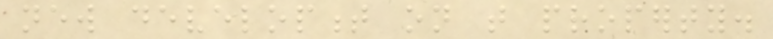new development on that property.
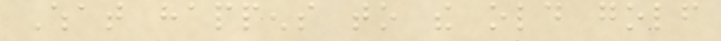What happens to the old golf
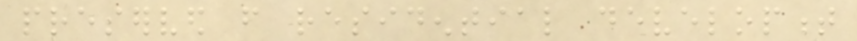preserved from residential development
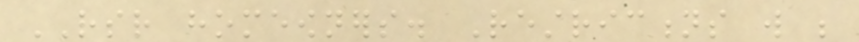RSR homeowners. Restrictions will be
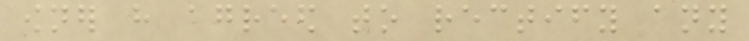owner have agreed to rectify any
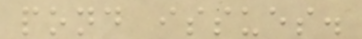pond issues.
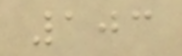103
